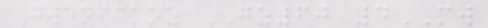Gwenickoz GZ60 4MW
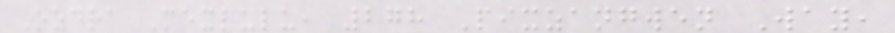Ozdra Mexlulu, 278 Pixzangwen Way,
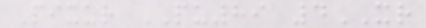Pixur PU89 4XR
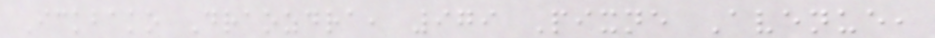Ickbako Draozdra, 979 Pixne Avenue,
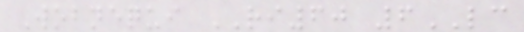Wobnequi RI60 6LC
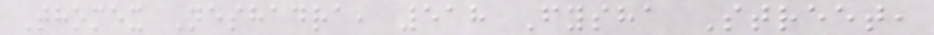Thomex Neshadra, 518 Fysha Street,
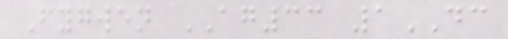Fygwen AG33 1DC
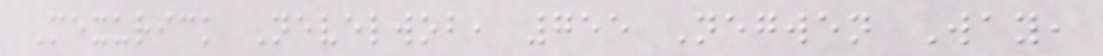Mexurick Nevelwob, 755 Negwen Way,
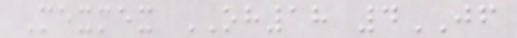Mexmex OH18 4JF
